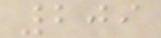209
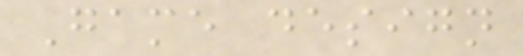Game design
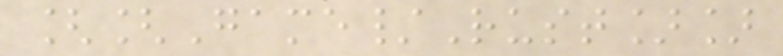[[Game/Rust]]
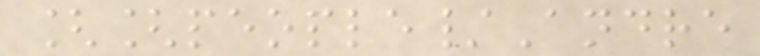[[people/Andre
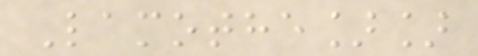Lamothe]]
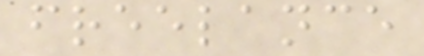freelance
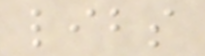libs
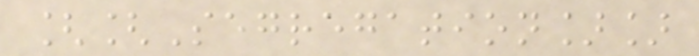[[Segregation]]
